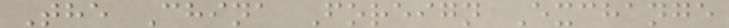The China Foreign Exchange
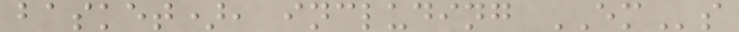basket), including EMs
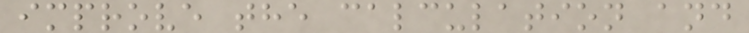improve the calculation and
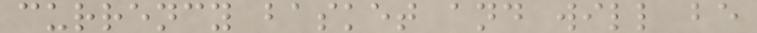currency basket and will be
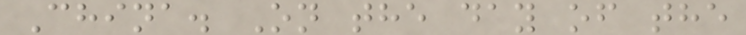China. On the day of the
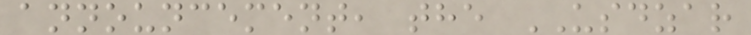announcement, the USDZAR
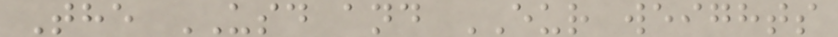The USD and EUR weights
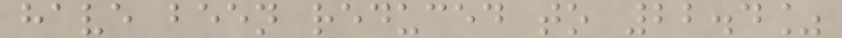have been reduced to 22.4%
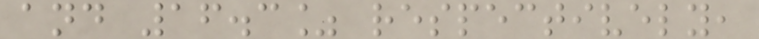and 16.3% respectively,
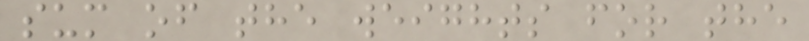sum of the weights for the
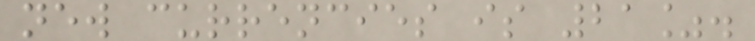new currencies is 21%.
